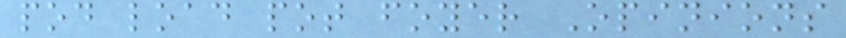pod load pot foyer Opinions
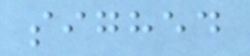sighed
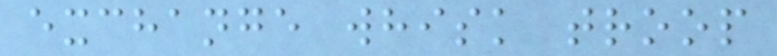exchange whisk troop
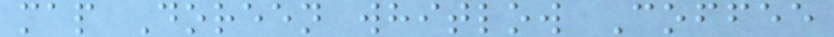map Doreen whitlow Coffee
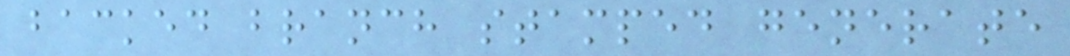backed branch stamped generate
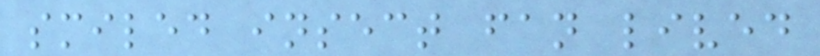smiled insect fan lived
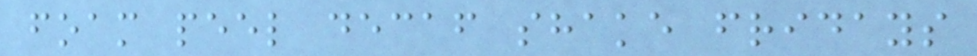foam peel decaf shake fridays
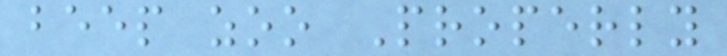beep zoo Properly
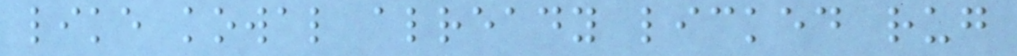like kowal already licked rug
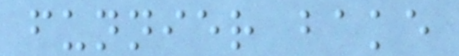funnier bake
